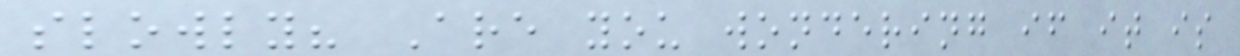slowly? Are you wondering if it is
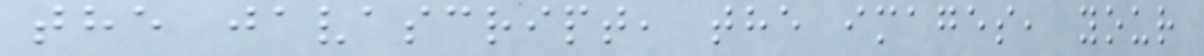the javascript, the images, your
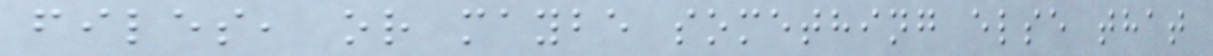files, or maybe something else that
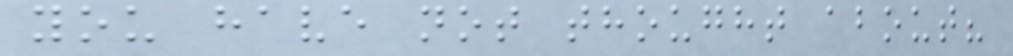you have not thought about?
